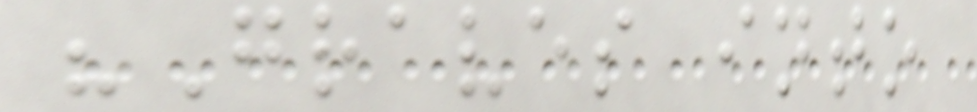"Graves into
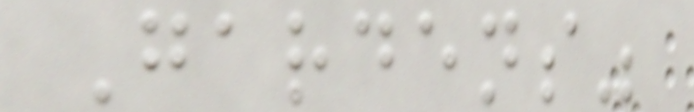Gardens"
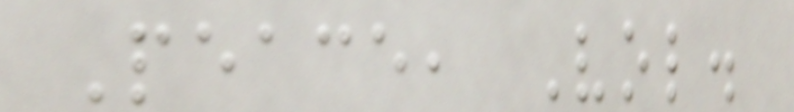Peace, Vol.
